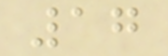17
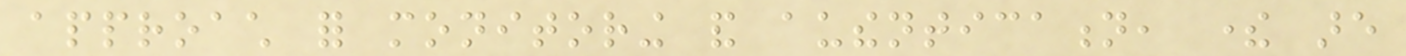approach for monitoring and authentication, there are
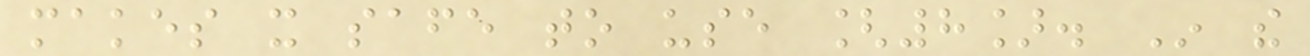makes it safe to use [8]. In the
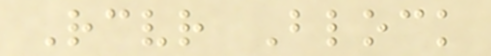Receiver Block
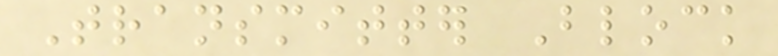Transmitter Block
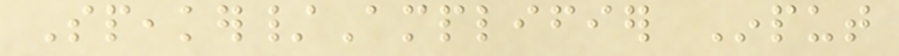Speaker/Amplifier Input
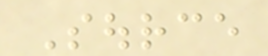Source
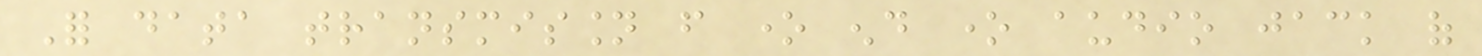For data transmission from one end one audio jack of
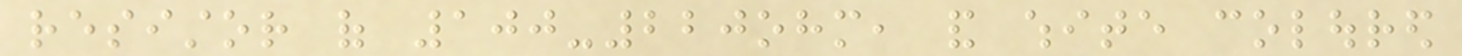resistor of 100-220ohm, and white coloured
